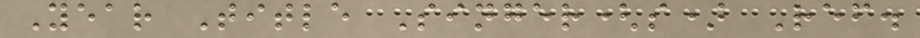Year Title Singer(s) Ref.
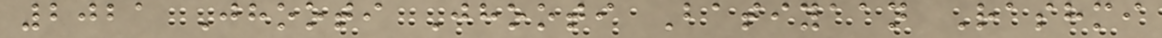2021 Jhooti Jhooti Batiyaan Rashmi
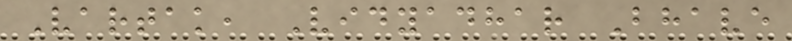Vartak, Vidyadhar Bhave
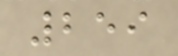259
